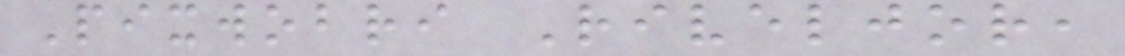Pixwobri Riveljor,
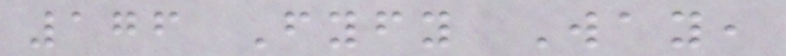176 Fyfy Way,
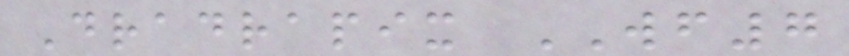Dradrapix WF7
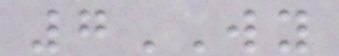7WY
